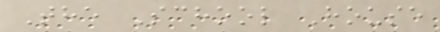The School House
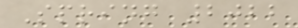Spring 2022
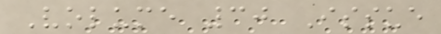Volume 30 Issue
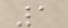1
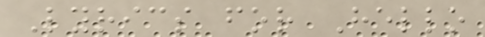Lyrics for Hello
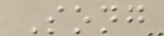Song
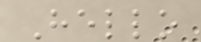Hello
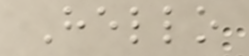Hello
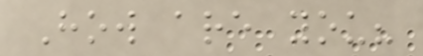How are you?
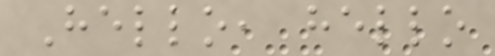Hello, hello
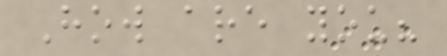How are you?
